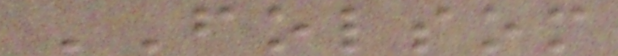FOLSOM
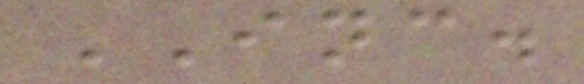INC.
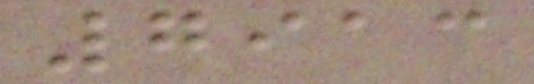7913
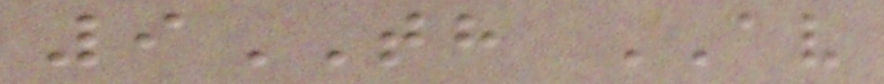9TH AV
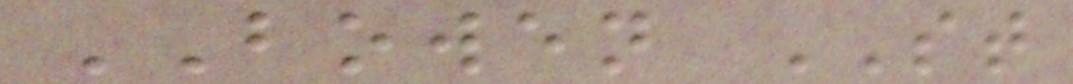BOWEN ST
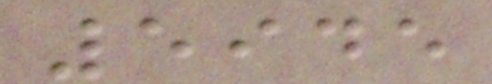5945
